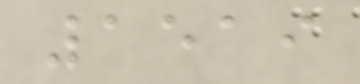1519
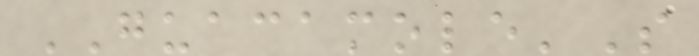GUACAMOLE'S
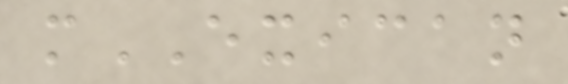mEXICAN
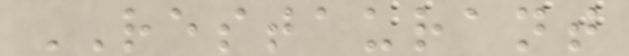RESTAURANT
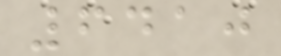6410
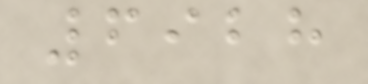6928
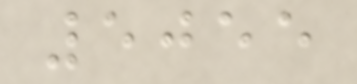5055
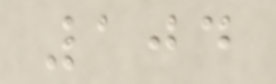104
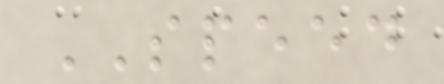SPEED
